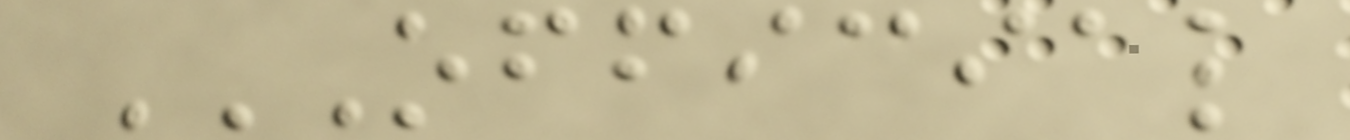OFFICIAL
